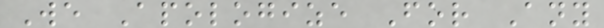We Apologize For Any
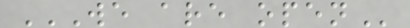WE ARE OPEN
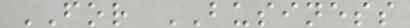FOR BUSINESS
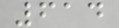614
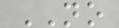NO
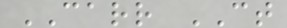CARR CT
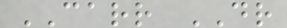CARR DR
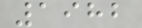1982
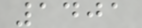1401
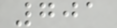701
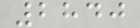2840
